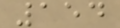154
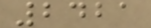2421
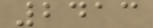2413
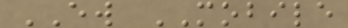EW MOBILE
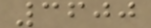3600
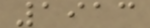1913
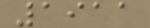1911
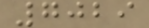7029
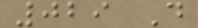029 D
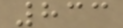833
